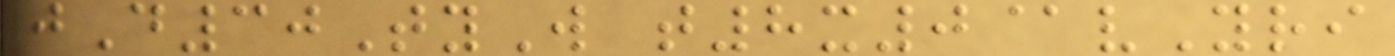jD30TyW t8x0@vYri
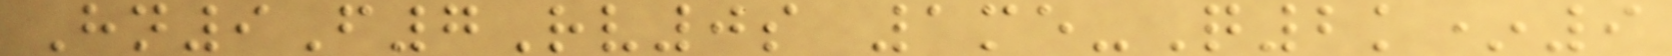Hn9F7Rv0s 1me-Q2k*9
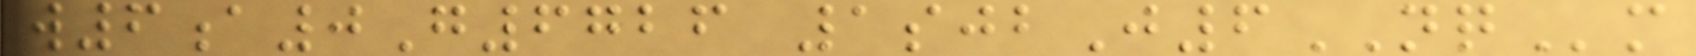w6a0G6726 1sjbJ6NQm
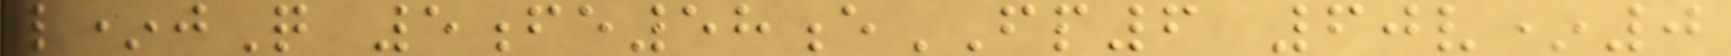l*jQ 5fe58eFP6 60v*0
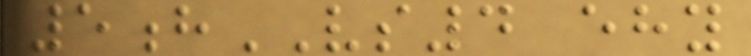5hVS4 ehy
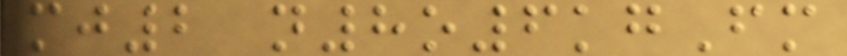mj2 n8o6kgFm
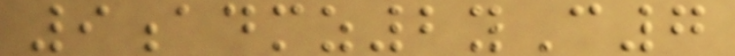9admz2yC7
